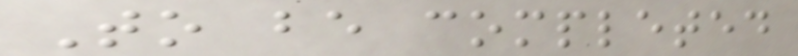To be completed
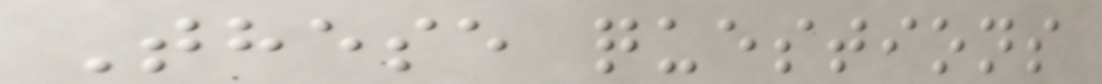These questions
